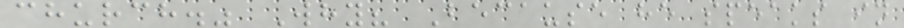church." Why? Because he speaks in
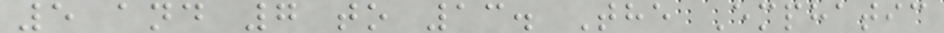5 and 7 to 13. The Emphatic
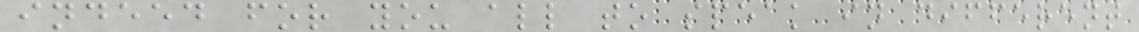indeed for you all to speak in different
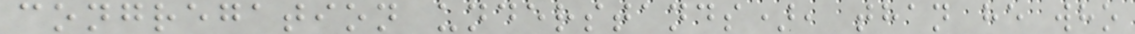congregation understands), than he who
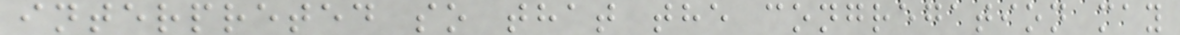interpreted so that the congregation may
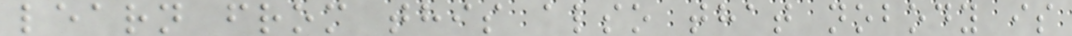learn from this also that nobody is
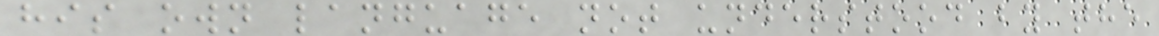his own language not understood by the
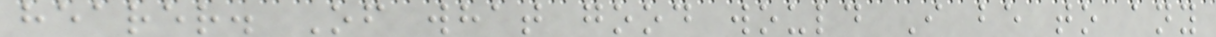hearer. Of what good would I be to any
